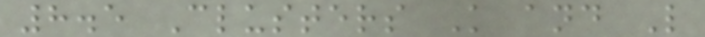8.5 Clusters K and L
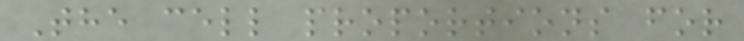The cell proportions for
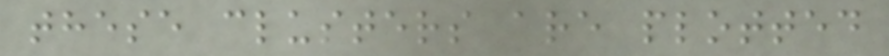these clusters are plotted
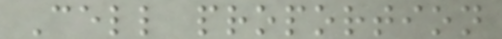Cell proportion
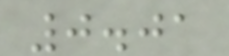0.01
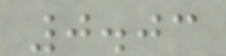0.03
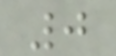0
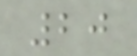20
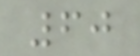60
